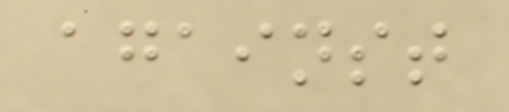against
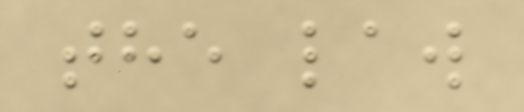the law
